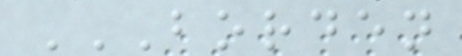BORDEN
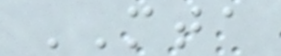MTA
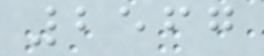2567
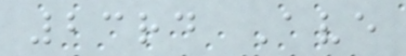23rd Ave
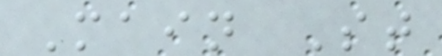Main St
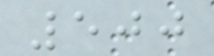500
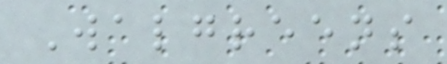Walgreens
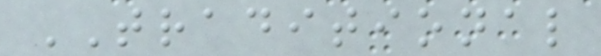TRADITIONAL
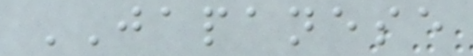JAPANESE
